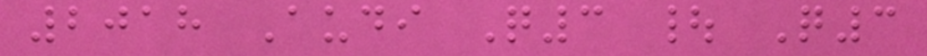2018 Audi Q3 | Q3
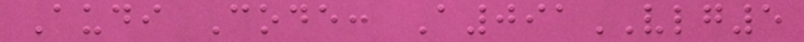Audi Code: A091VLG5
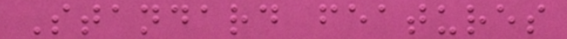Standard features
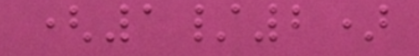(1/2)
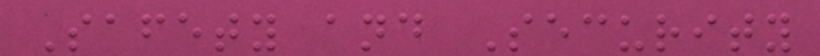Safety and Security
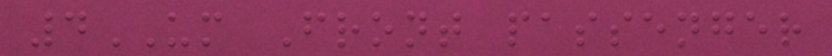4UM Front passenger
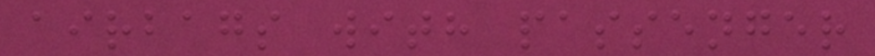airbags with passenger
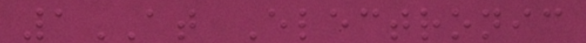1AT Electronic
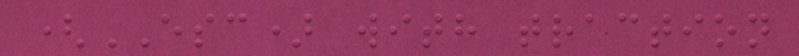(ESC) with traction
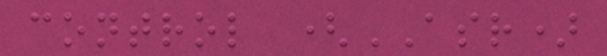control (ASR)
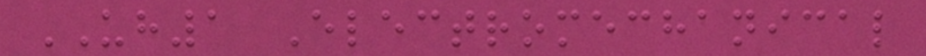UH1 Electromechanical
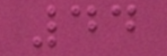44
